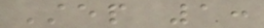Step 1:
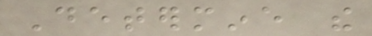Determine the
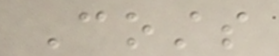Costs
